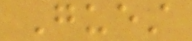Guest
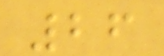26
